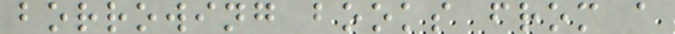borrowing books from a
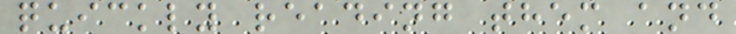quickly reading them and
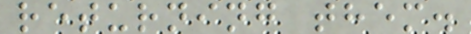returning them.
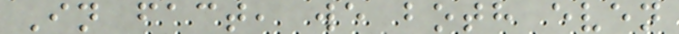In fact, we both even
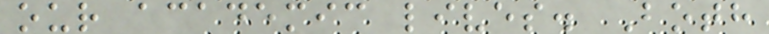our academic lives. Both
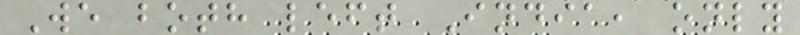We both left India, only
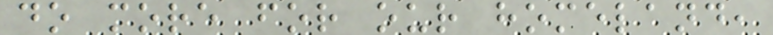do more for our homeland,
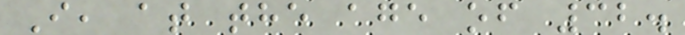I, at the age of 32.
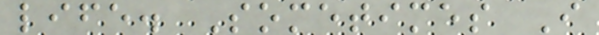life. Sometimes I
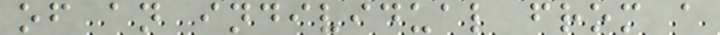of an individual from a
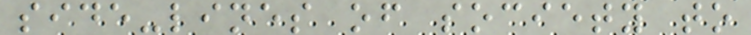side-lines of society to
